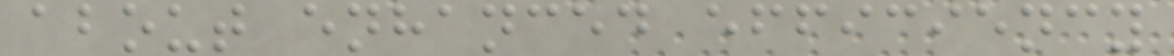about enhanced efficiency
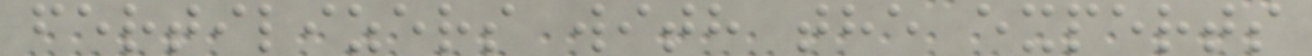fertilizers with the experts
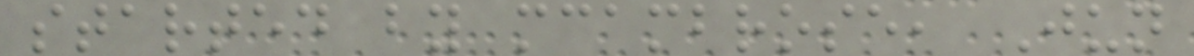started by mcambrose, Jun
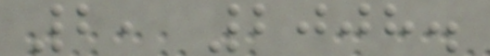2, 2008.
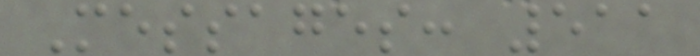Messages: 511
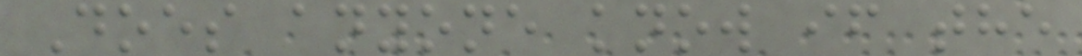Does anyone know if the
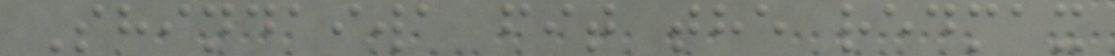Shindaiwa fit the redmax
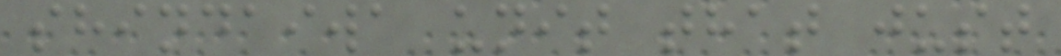shindaiwa unit that just
